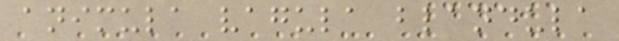animula vagula blandula
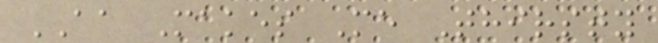AA Makes Me Thirsty
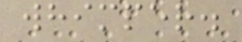whimper.
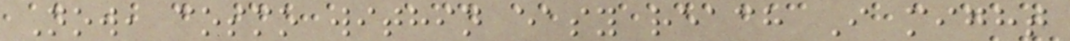Now, cosmo within easy reach I might
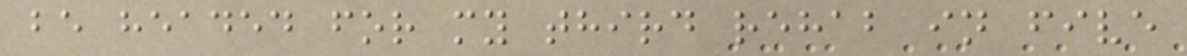be headed for my third rehab in five
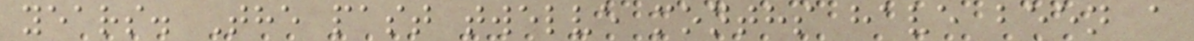years. The past twelve months have been a
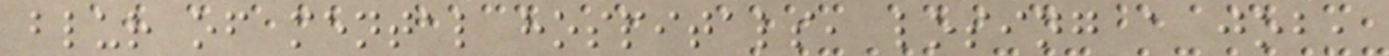blur of mental hospitals, losing a job,
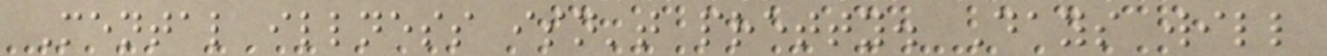Mental illness isn't pretty. Days will
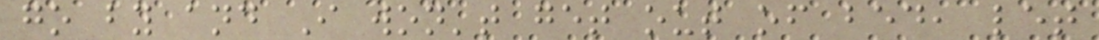go by and I won't get out of bed, let
